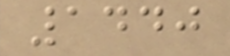1440
